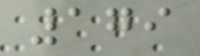179
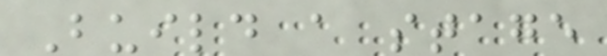Build a stage
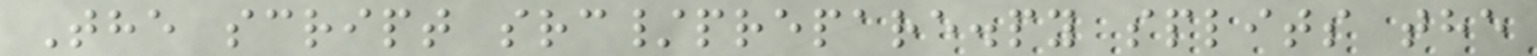The script src/prepare.py splits the
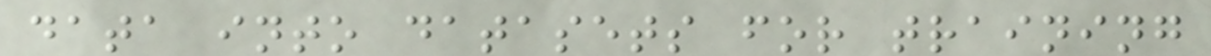data into datasets for training
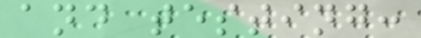and testing:
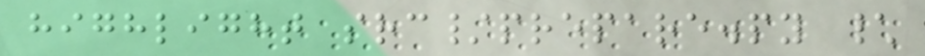highlight src/prepare.py \
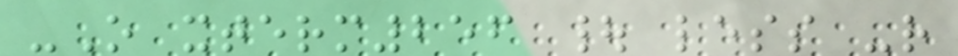-O xterm256 | less -r
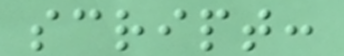script:
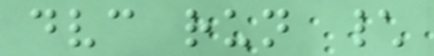dvc run \
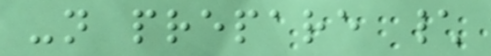-n prepare \
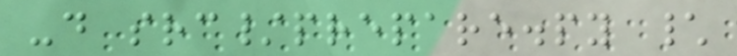-d src/prepare.py \
